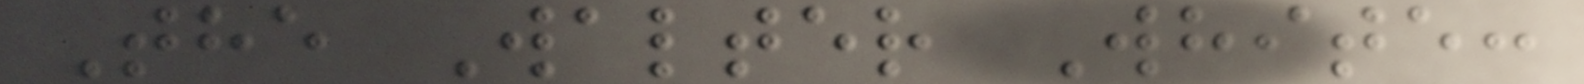The Walter White:
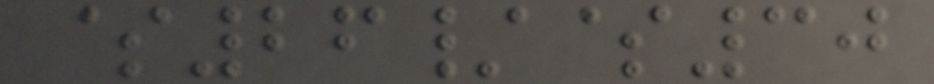$26/$30
